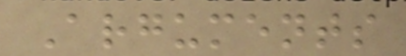Arguments
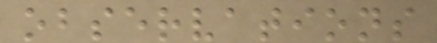observations
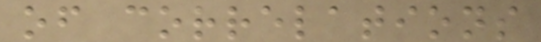of correlations
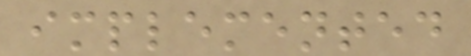implemented
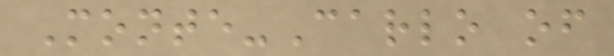Monte-Carlo of
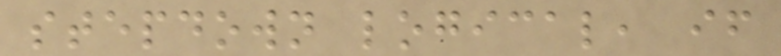stepdown logical, if
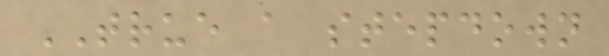TRUE a stepdown
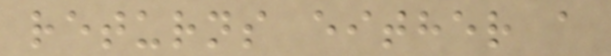returns either a
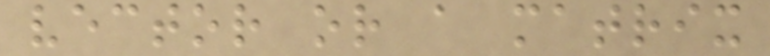vector or a matrix
